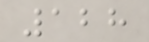128
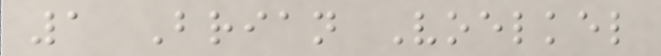1 Brian Voelkel
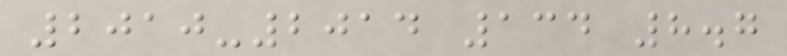2010-2014 134 8.7
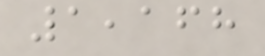1,168
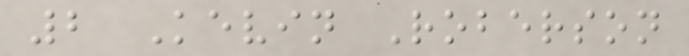2 Kevin Roberson
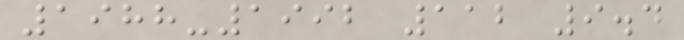1988-1992 112 9.4
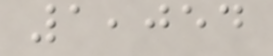1,054
